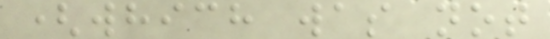(which was not
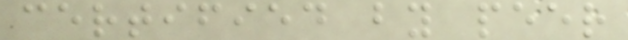certified by peer
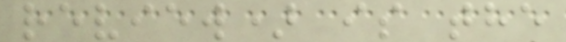review) is the
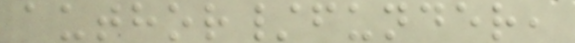author/funder,
